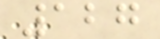127
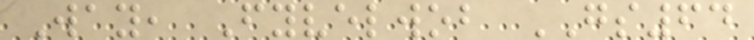Way, Fyvelwob GS64
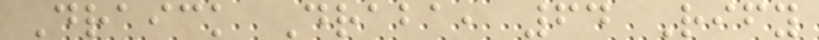Draick Draba, 64 Rify
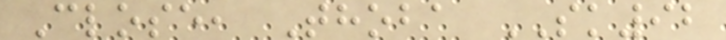Close, Thoba SK92
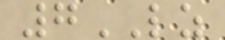7LZ
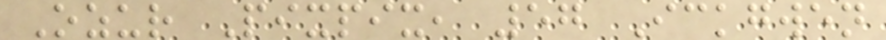Ozur Pixpix, 57 Ickgwen
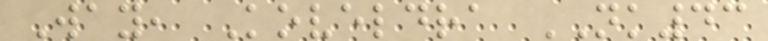Way, Koveldra NK43
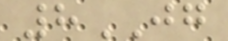8JG
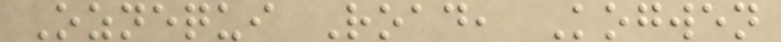Oznequi Road, Kogwen
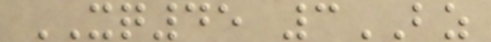XQ45 3BZ
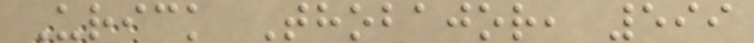Urick Thobajor, 599
